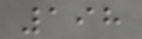198
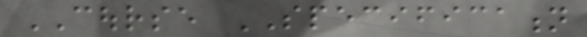COURSE SPECIFICATION
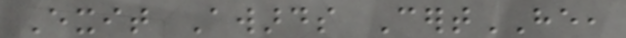Exit Awards CertHE,
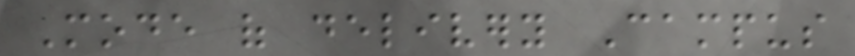Mode of delivery Campus
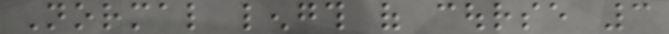Normal length of course 3
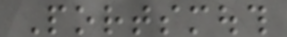Portsmouth
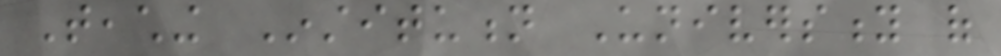Teaching Institution University of
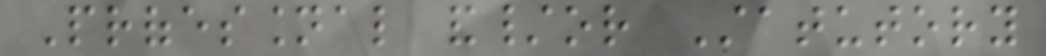Professional and/or Statutory
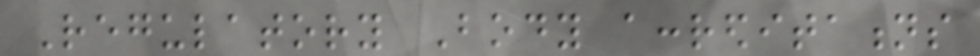Regulatory Body accreditations
